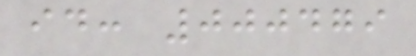id: 000479
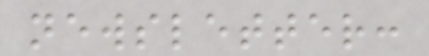newsletter:
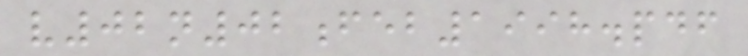v02n02feb1998.pdf
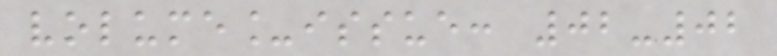volume_issue: 02-02
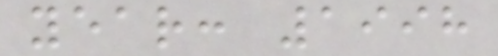year: 1998
